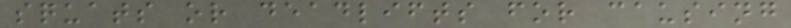squats or deadlifts for causing
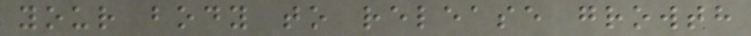your body to release growth
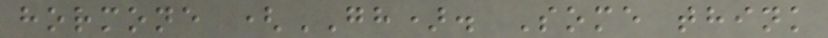hormone (GH). Some think
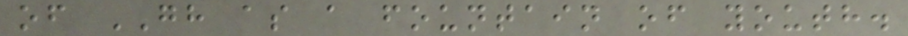of GH as a fountain of youth.
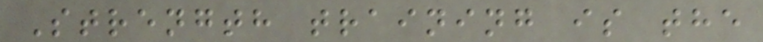Strength training is the
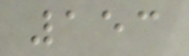153
